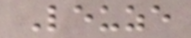Leuze
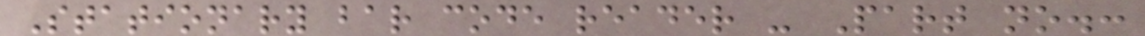Stationary bar code reader - Part no.:
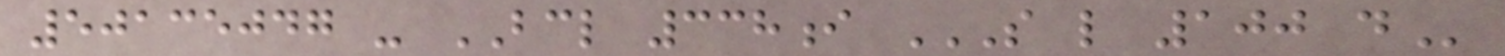50135047 - BCL 338i S L 100 D
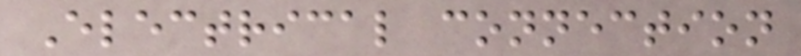Electrical connection
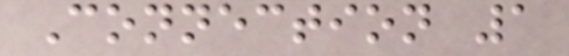Connection 1
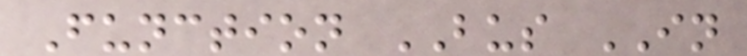Function BUS IN
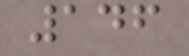146
